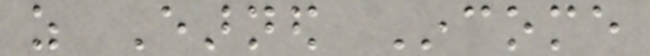as Earned Income
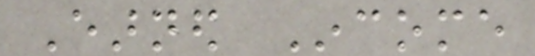Earned Income
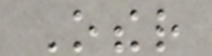Other
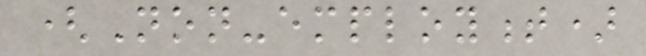(Non-employment)
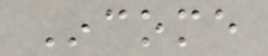Income
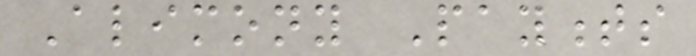Alimony Payments
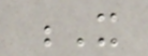X
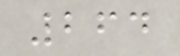264
